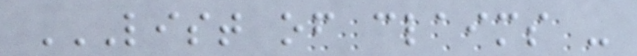LIST OF CLAIMS -
